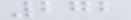272
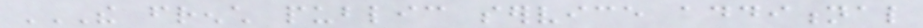THE FRENCH PUBLIC SERVICE ADDITIONAL
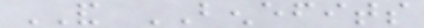AND BENEFITS
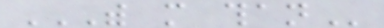WITH MORE THAN
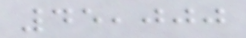45,000
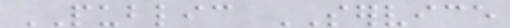PUBLIC SERVICE
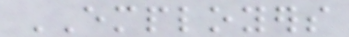EMPLOYERS
